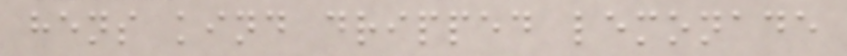hens kind dripped lemonade
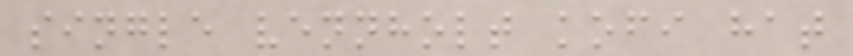single vennholt kofi hat
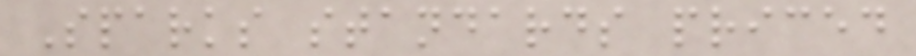Sparks standards priced
